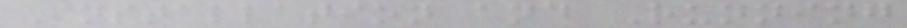Installation and Running
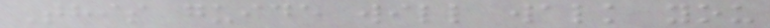This guide will walk you
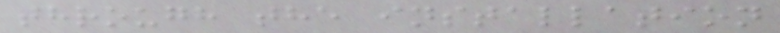through the installation
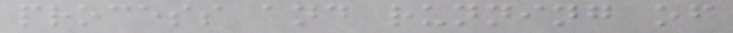process and running of
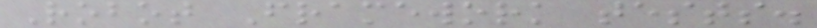Robot Framework tests.
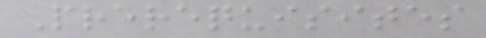Prerequisites
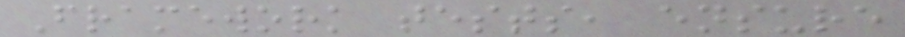Framework tests, ensure
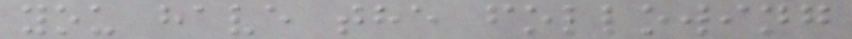you have the following
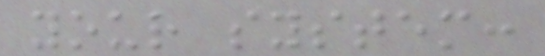your system:
